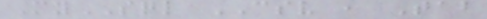MySQL CSV , Tab
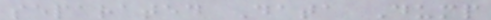separated Data Dump
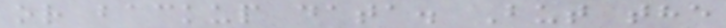or backup data. But the
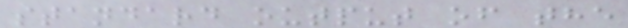standard output of the
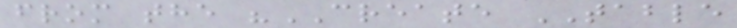from the "CREATE TABLE
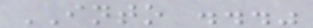INTO ..."
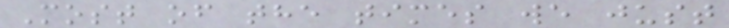Most of the times we just
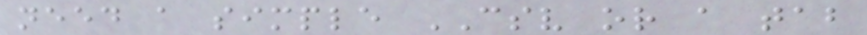need a simple CSV or a tab
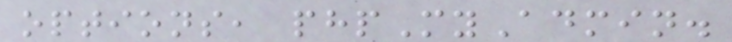options, phpMyAdmin.
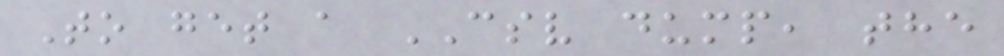To get a CSV dump, the
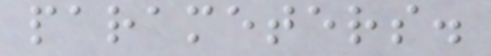parameters.
